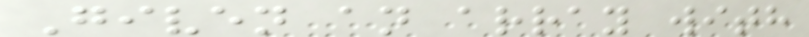Given an array with
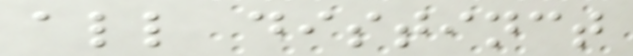all distinct
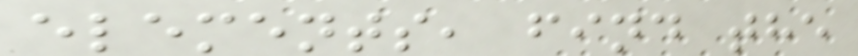elements, find the
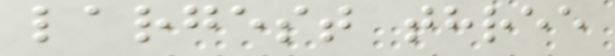largest three
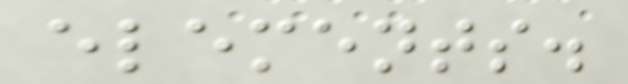elements.
